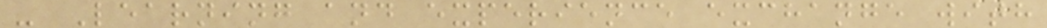- Learning and experience exchange with
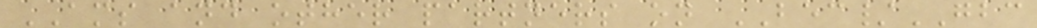AMS and other partners on BEC/GBC
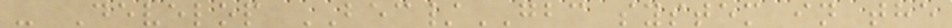- Develop BEC/GBC system in the
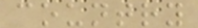country
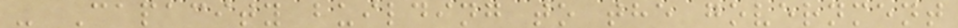- Capacity building to the government
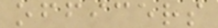officers
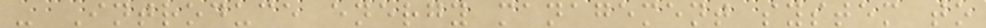- Introduce energy management system to
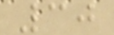30
